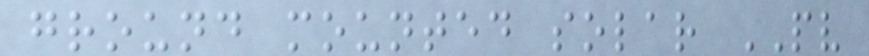ground mounted solar PV
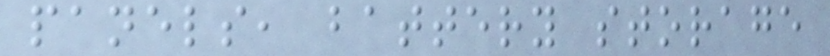panels, battery storage
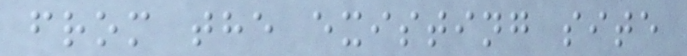from the existing site
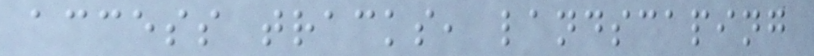access tracks, landscaping
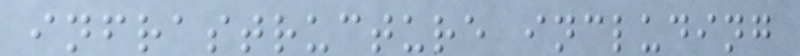infrastructure including
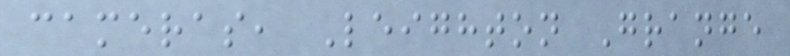cameras, Leighton Grange
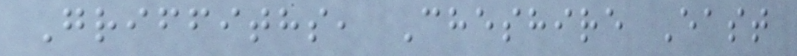Griffiths, Cheshire East
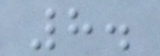8.
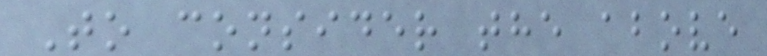To consider the above
